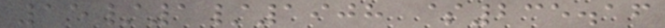15/1/1908 $235.16
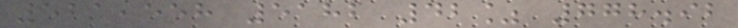521,558 5182 42% 778.92
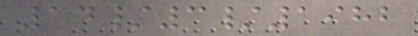14/3/1982
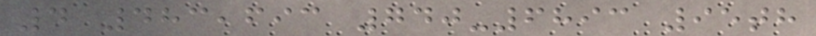4 483,693 740-6893 95th
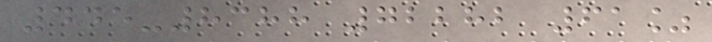445-8388 72282 61%
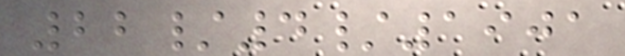22/4/1901
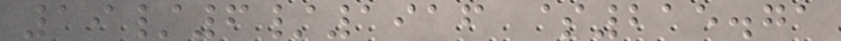19/6/1916 $215.71
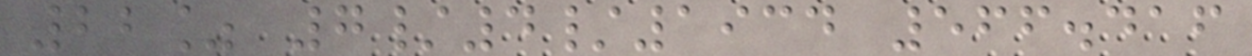22% 7/4/1934 566.416
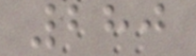280
